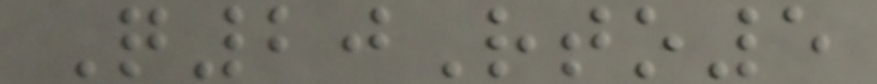Q20Rto5
